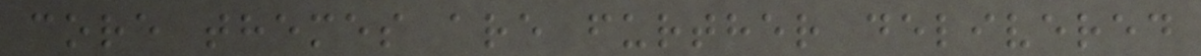core themes are further delivered
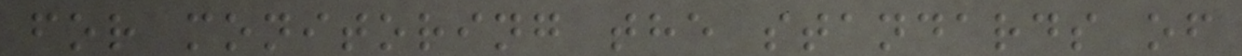for monitoring the standards of
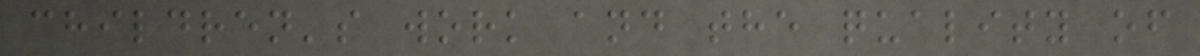children's work and the quality of
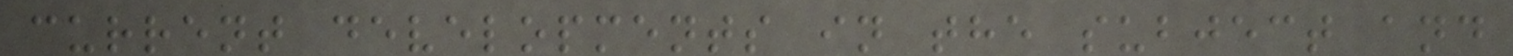current developments in the subject and
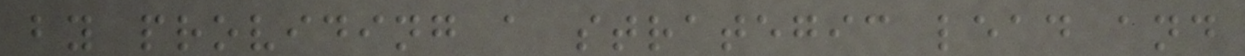by providing a strategic lead and
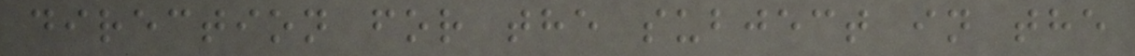direction for the subject in the
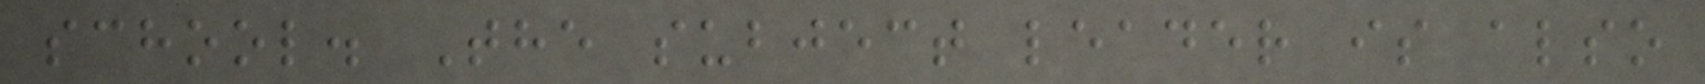school. The subject leader is also
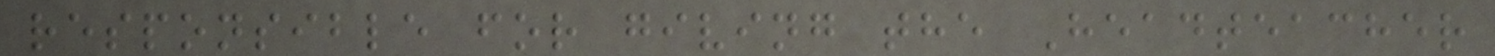responsible for giving the Headteacher
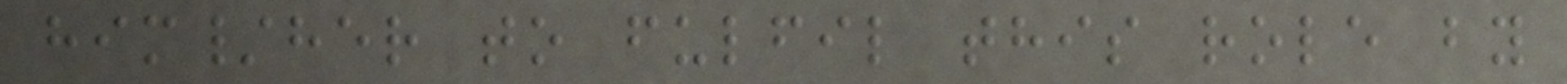him/her to fulfil this role by
